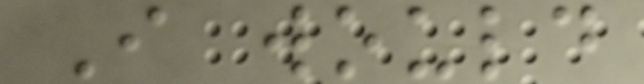I would
